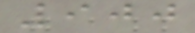900
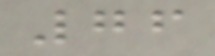76
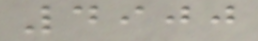4900
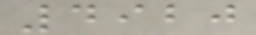4920
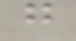g
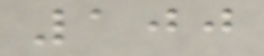100
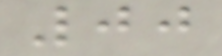00
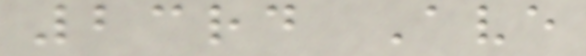23rd Ave
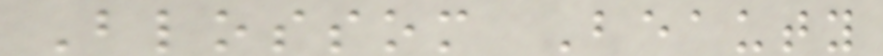Blossom Beauty
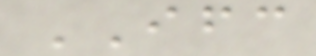IFC
